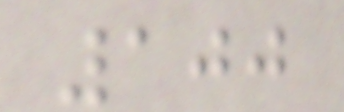100
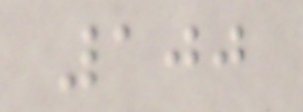100
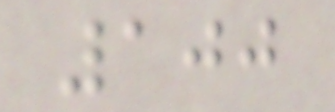100
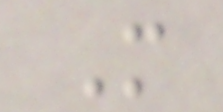M
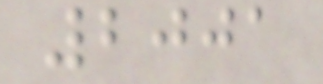2001
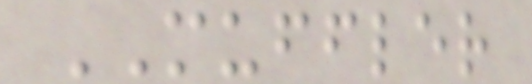MUFFLER
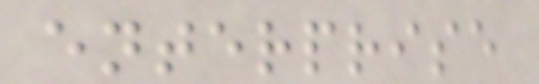enterprise
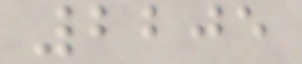2205
